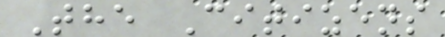The Citizens
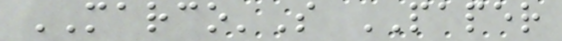MARCO'S PAPER
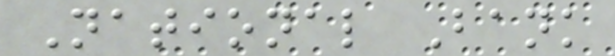National Bank
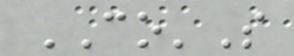CO'S
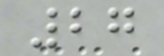27
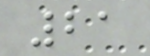21
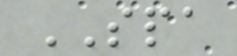SPA
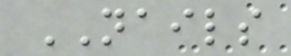NAILS
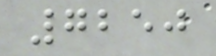7250
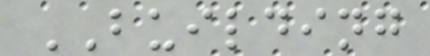BUILDING
